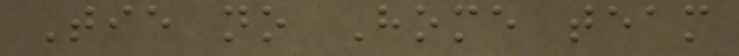Tie no Home team
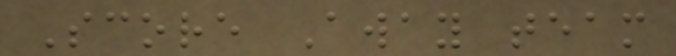Score Away team
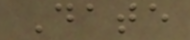Date
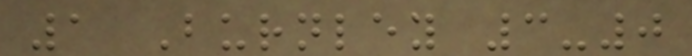1 Burnley 3-0
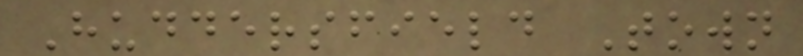Huddersfield Town
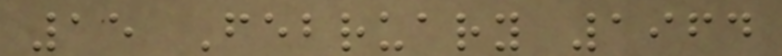15 February 1964
